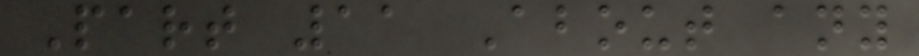Part 11 About any
